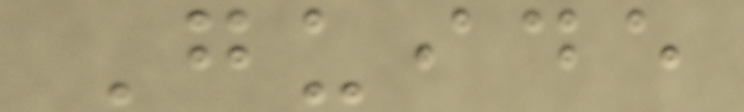Guide
